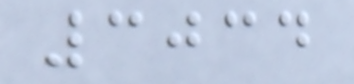3034
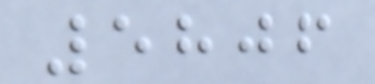5806
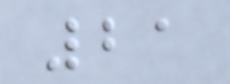21
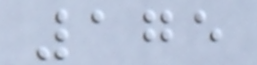175
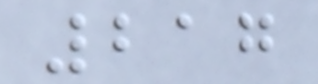217
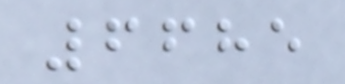6685
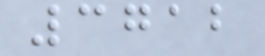3712
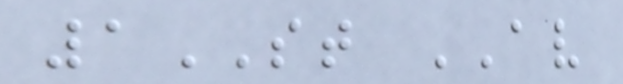1ST AV
